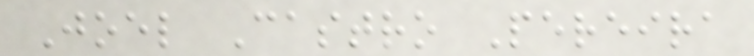Joel Castro Pereira
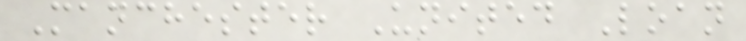Manchester United Loan
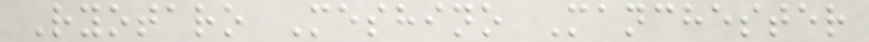Ryotaro Meshino Manchester
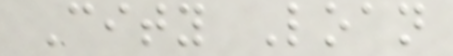City Loan
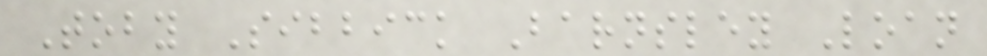Toby Sibbick Barnsley Loan
